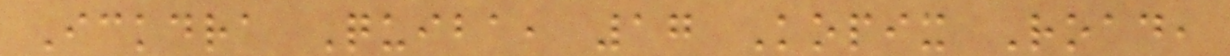Ickdra Quiba, 17 Kopix Road,
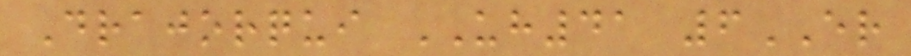Drajorqui UH41 6ER
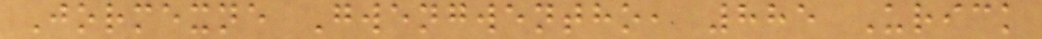Jormexne Gwengwentho, 885 Urick
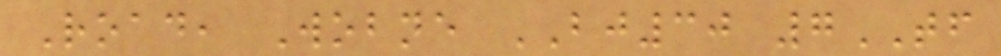Road, Wobne BJ30 7TF
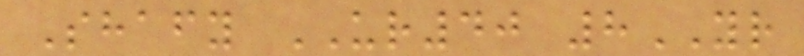Shafy UR40 8YR
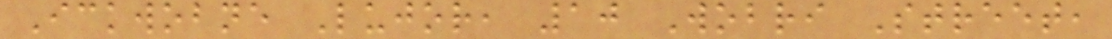Ickwobne Lujor, 10 Wobri Street,
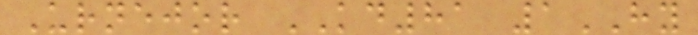Urnejor KD81 1HY
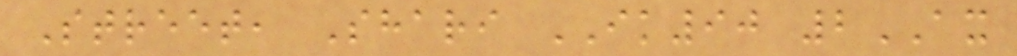Street, Shari IK90 2AX
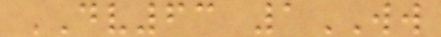DV63 1WW
